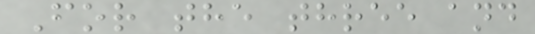For the three and
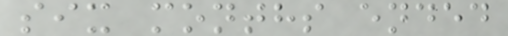six months ended
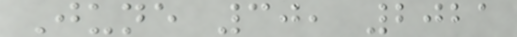June 30, 2021
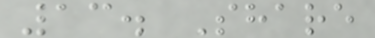13. Share
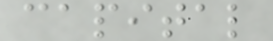capital
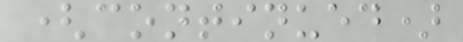(continued)
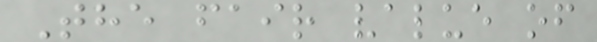The fair value of
